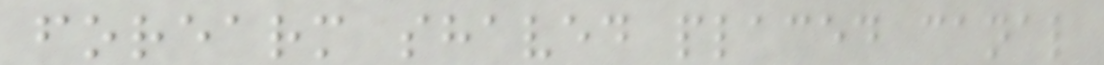forearm shaved placed canal
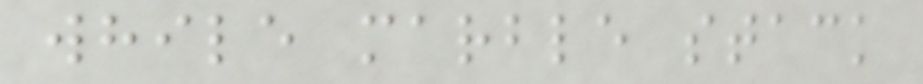while marble stack
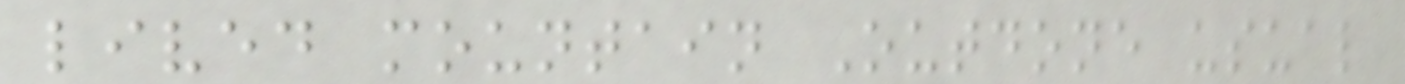lived mountain Outdone usual
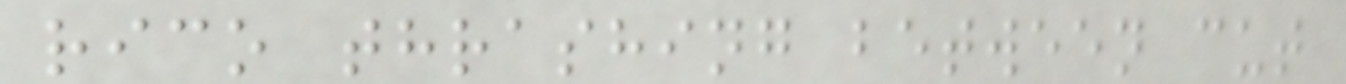rico thrashing between cut
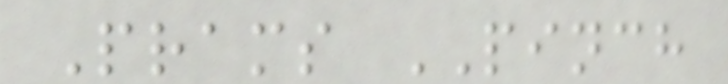Prams PINCH
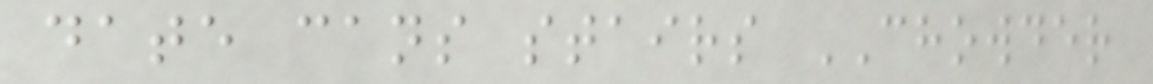date cans stairs CHOWDER
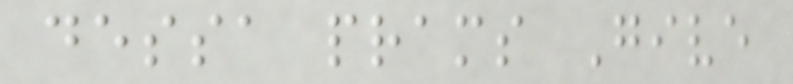dessa prams Give
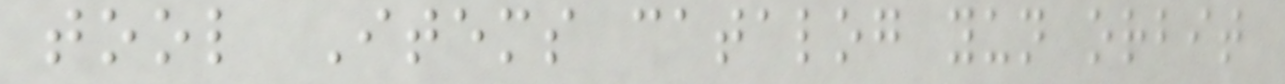tool Items catalog yun orbit
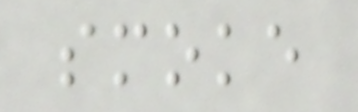smoke
